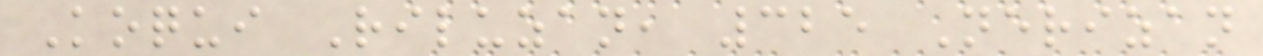Koqui Riluzan, 325 Nerizan
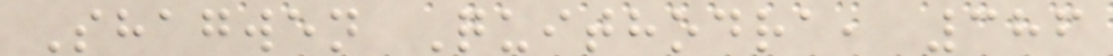Shagwen Quithodra, 386
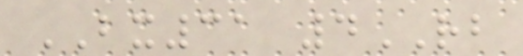BX31 4RB
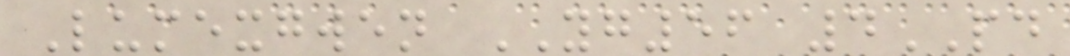Lumexgwen YG56 4PD
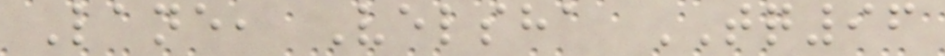Lane, Velsha TQ96
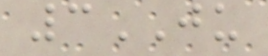3JU
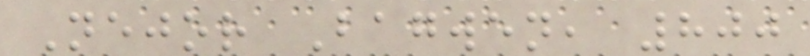Nejor Bagwen, 800
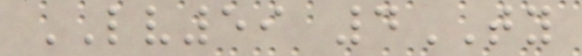LV59 4TY
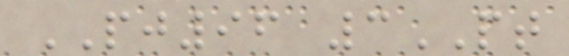PJ96 3PT
